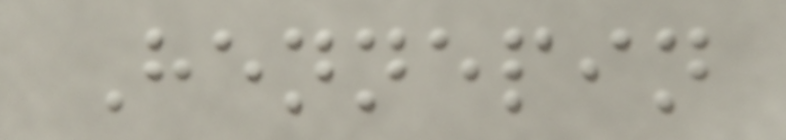Hennepin
